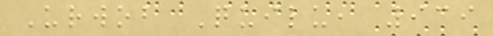Urwob Quilu, 939
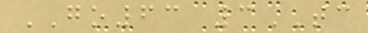GO63 3TC
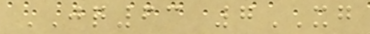JQ63 7XG
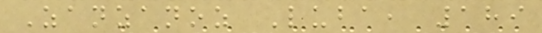Zanzanoz Luba, 189
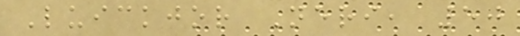Luickjor Neri, 50
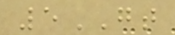5GT
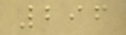296
